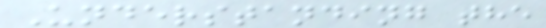Understanding the
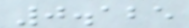0.125
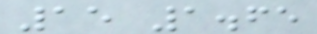15 1.65
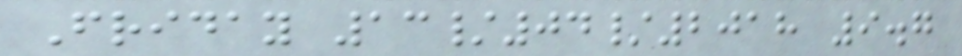Friday 13/04/2018 9.7
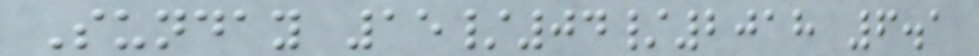Sunday 15/04/2018 6.1
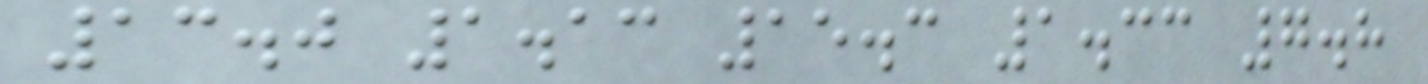13.0 1.13 15.3 1.33 7.8
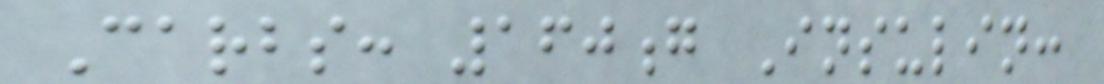Carbs: 160g Insulin:
